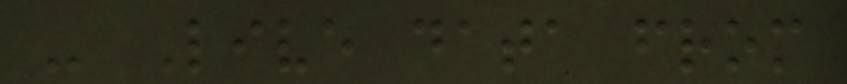- Live data from
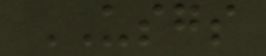USGS
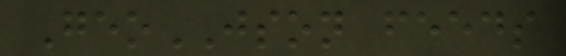GeoJSON feeds
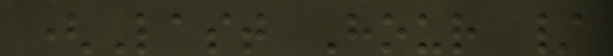(Last Hour /
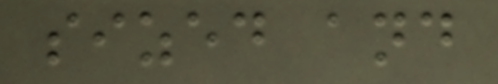sized and
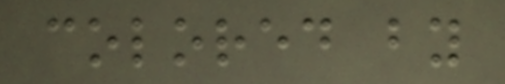colored by
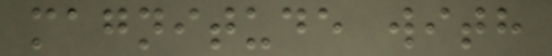magnitude with
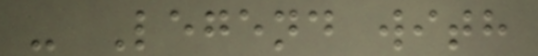- Legend with
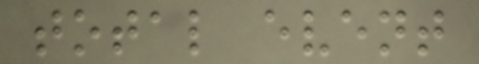total event
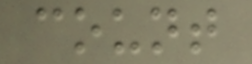count
